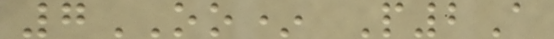7OO* P2A
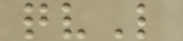qvL
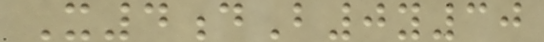X4dB0y30
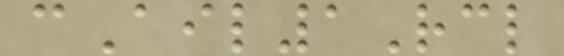cAil1Rcl
